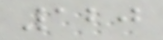120
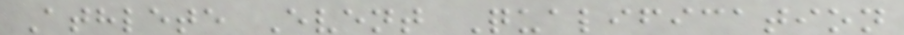Athlete Event Qualification
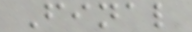Final
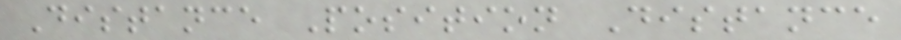Distance Position Distance
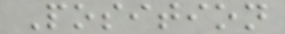Position
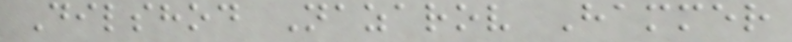Dilshod Nazarov Hammer
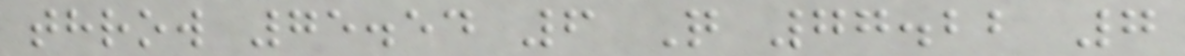throw 75.54 6 Q 77.22 7
